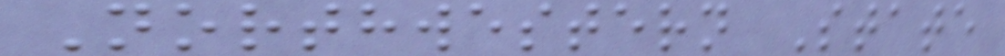Northwestern State
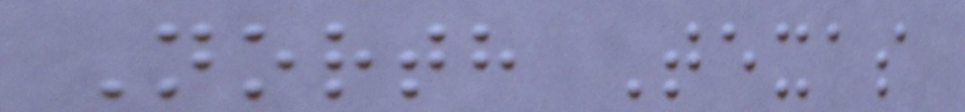North Texas
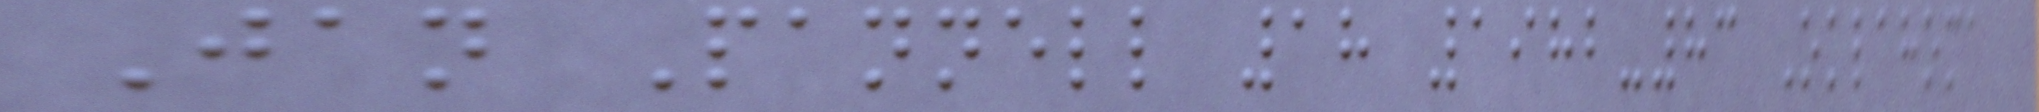Jan Pannell 18 1982-83 Oklahoma
